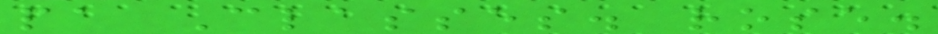pa Classes. rose.
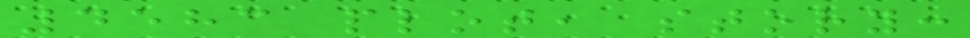4583 plot, story:
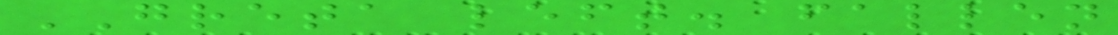GRETA left. fallen
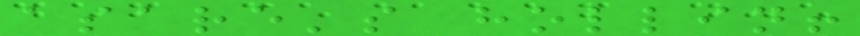asare's hollin!
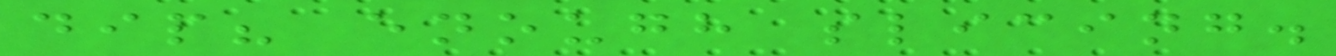dip? enough slicing.
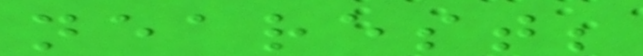nearest;
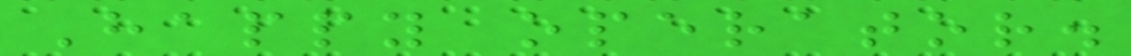Happy operator.
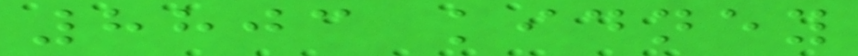8803 kidney
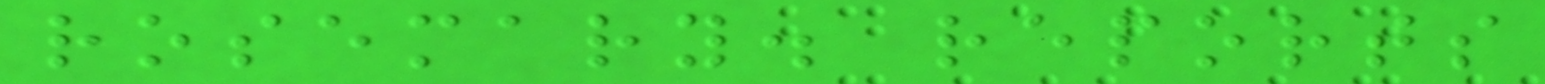rosemary. reports
